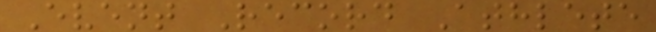Event Record Athlete
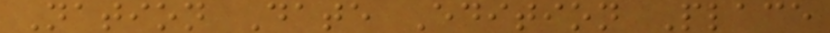Nation Date Edition Place
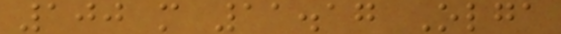100 m 11.17 Olga
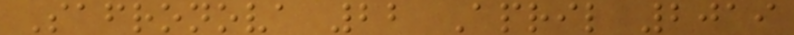Safronova 22 April 2019
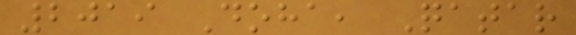2019 Doha, Qatar
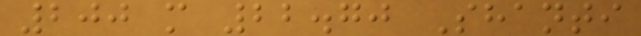200 m 22.70 Shanti
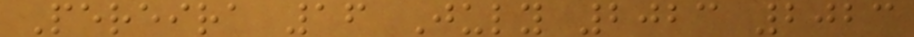Pereira 16 July 2023 2023
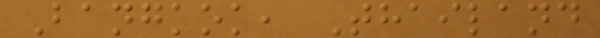Bangkok, Thailand
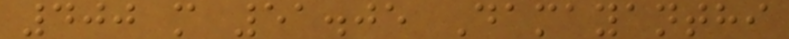400 m 51.05 Damayanthi
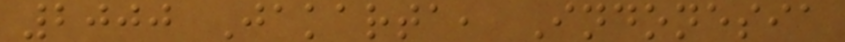2000 Jakarta, Indonesia
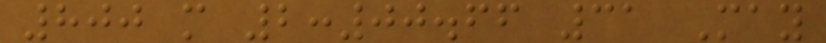800 m 2:00.66 31 May
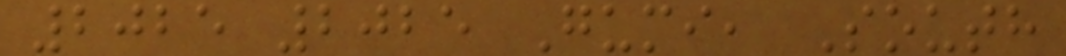2025 2025 Gumi, South
